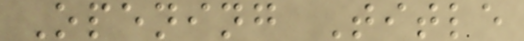Opening Title
